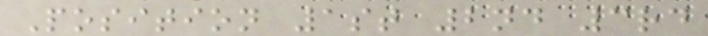Position 1st 2nd 3rd
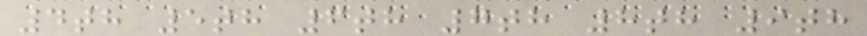4th 5th 6th 7th 8th 9th
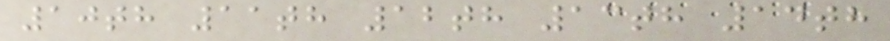10th 11th 12th 13th 14th
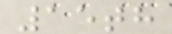15th
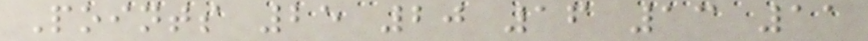Points 25 20 16 13 11
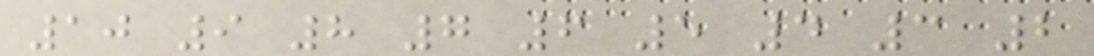10 9 8 7 6 5 4 3 2
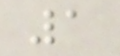1
